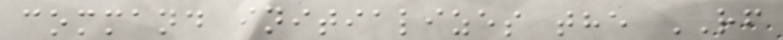command initializes the RF
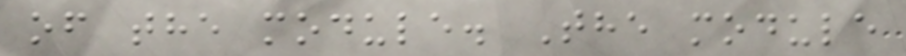of the module. The module
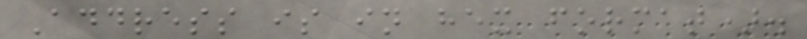Address is in hex format).
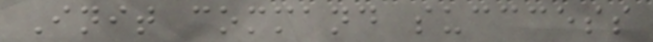Init command succcess
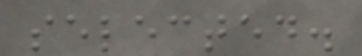selected.
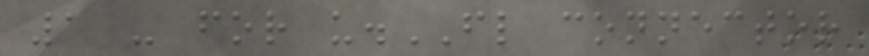1 - for u.FL connector
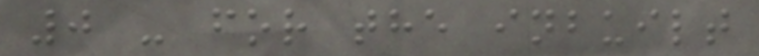0 - for the inbuilt
